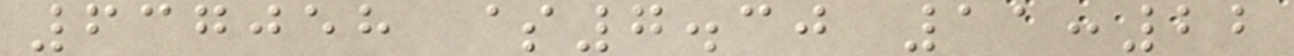637058 $7.30 11:22
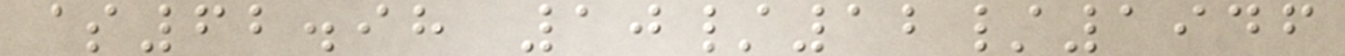$62.98 10/12/1946
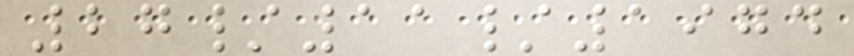27/11/1974
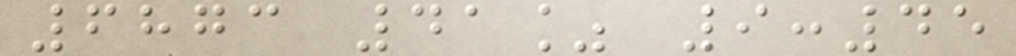6873 41% 9:45
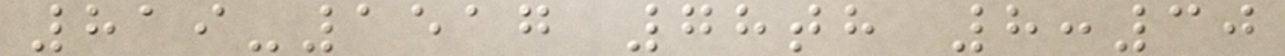819-1517 78th 8:30
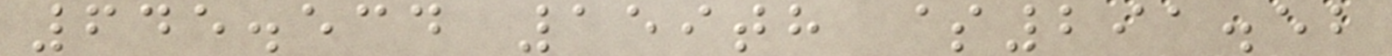645.534 159th $291.52
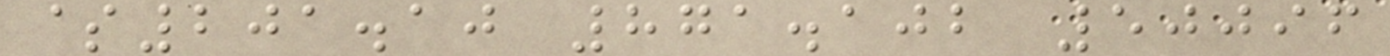$201.10 871.102 50096
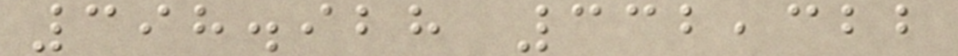398.928 332,322
